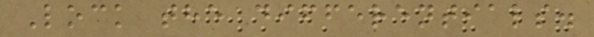Lock the differentials.
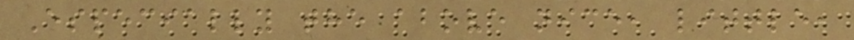Especially the above nice, little,
